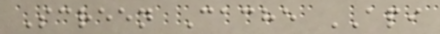Screen Cache API
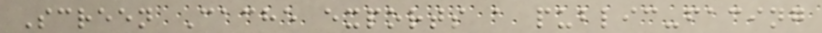Screen Cache exports a public-facing
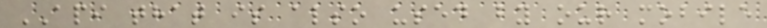API that is also used by our mobile
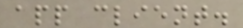app client.
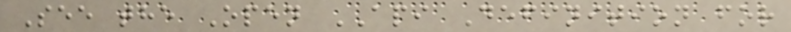See the Open API Definition for
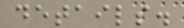details.
